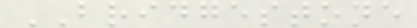BRIDGESTONE
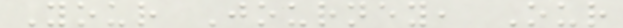Your Journey, Our
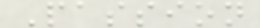Passion
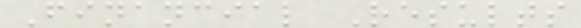Financial Results
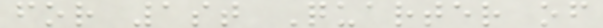for 1st Quarter of
